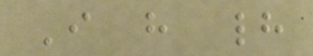I have had
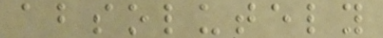absolutely
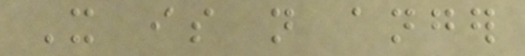It is not anger
